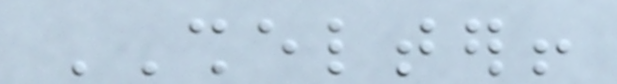SHELTER!
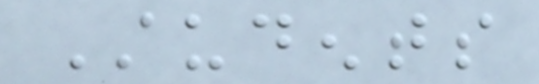Students
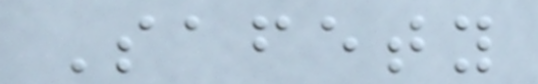Safety
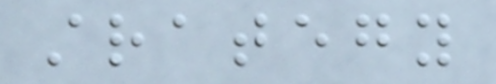strategy
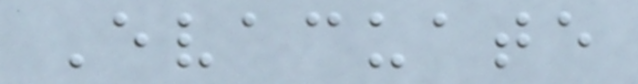Evacuate
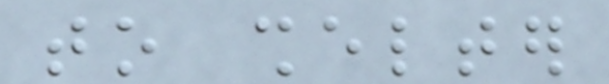to shelter
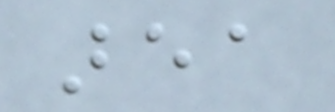area
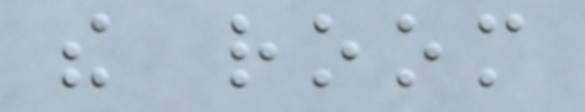the room
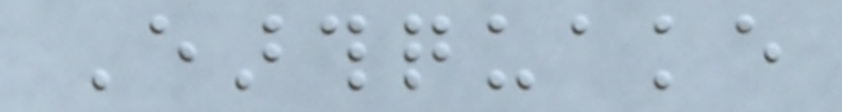Earthquake
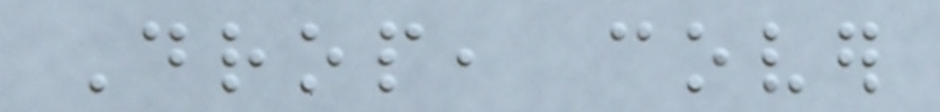Drop, cover
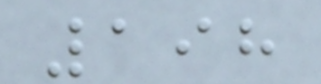198
